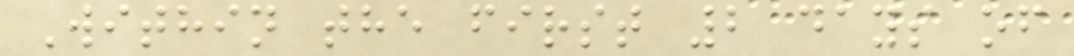Within the first 2 days of
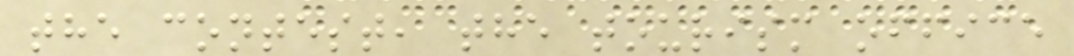the contest, the tourism office
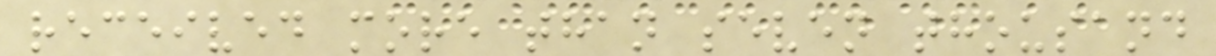received more than seven thousand
